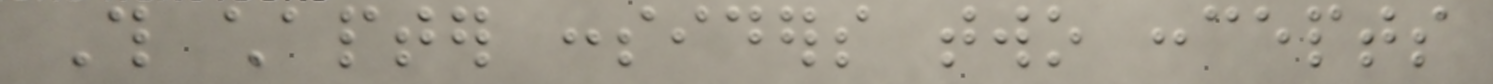This chapter considers two concepts
